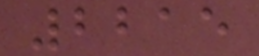2215
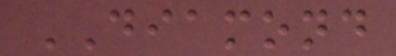DIAMOND
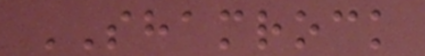SHAMROCK
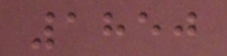1850
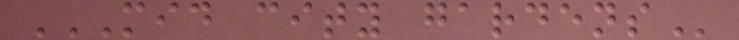MID CITY GARDENS
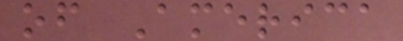of America
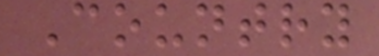Country
